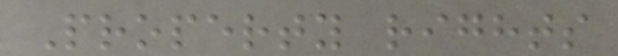Property rights
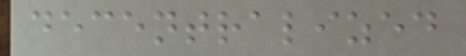decentralized
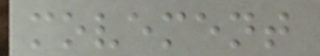movement
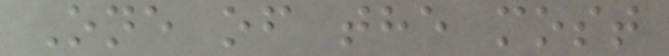One of the most
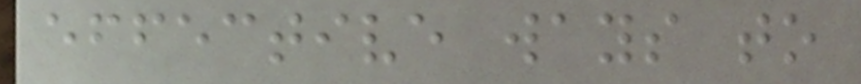effective ways to
